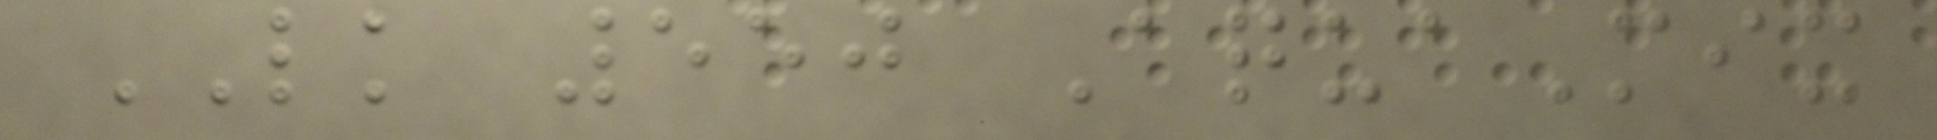LK 550 AquaMix
